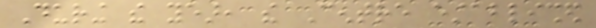During the year, the Centre established
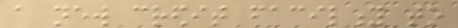a new credit facility to
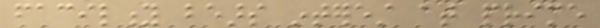facility bears interest at prime
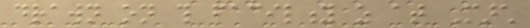drawn on this facility as at March
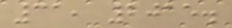31, 2015.
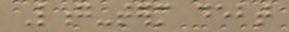Long-term debt
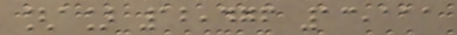[a] 12,476 13,111
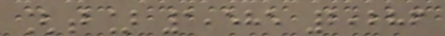[b] 1,585 2,286
